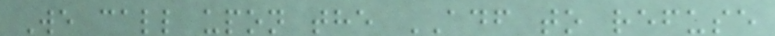We call upon the ADF to refuse
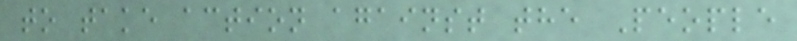to take action against the People
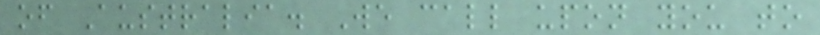of Australia. We call upon you to
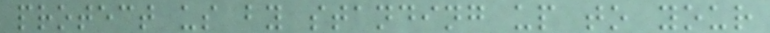protect us by standing up to your
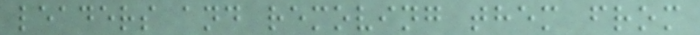leaders and removing them from
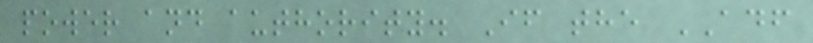power and authority. If the ADF
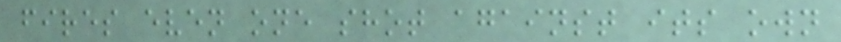fires even one shot against its own
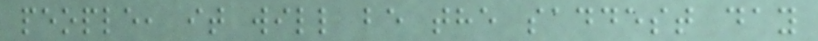people, it will be the saddest day
